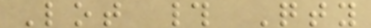Lot # Qty
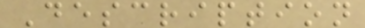Description
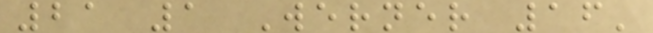21 1 Werner 16'
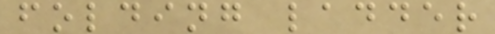folding ladder
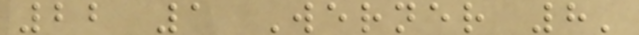22 1 Werner 8'
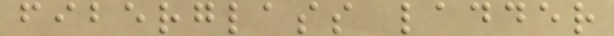fiberglass ladder
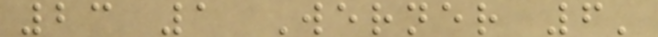23 1 Werner 6'
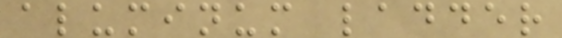aluminum ladder
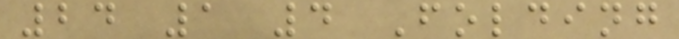24 1 4 Folding
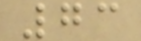73
